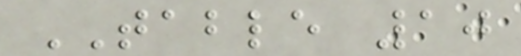TABLE 10
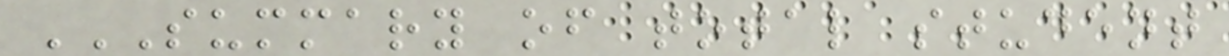SUMMARY OF TOTAL STUDENT
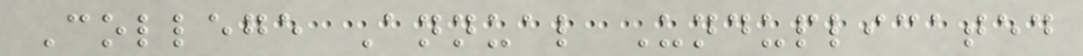College Annual Unduplicated
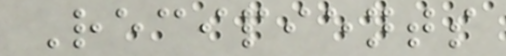Recipients
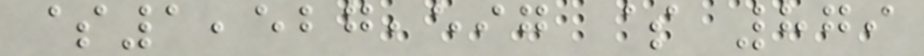$1,527,597 $ 879
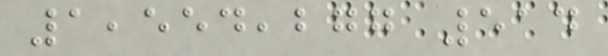1,554,277 514
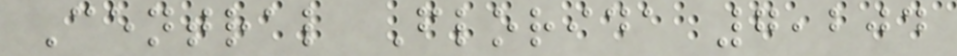Central Florida 7,204
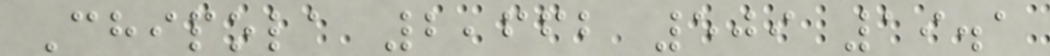Chipola 2,662 509 19.1
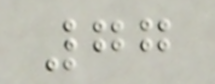77
